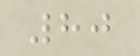80
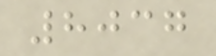8037
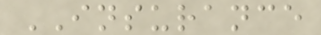INSURANCE
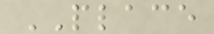PLACE
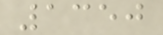1350
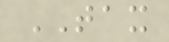TAX
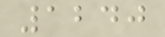1240
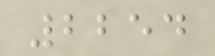2254
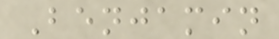Benjamin
